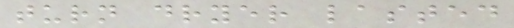turn dryer lasted
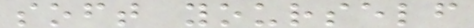soft yourself
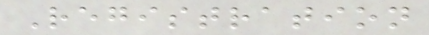Registration
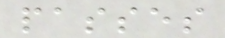passes
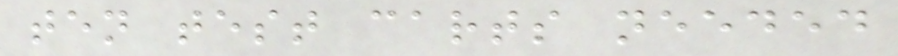ten test carts needed
